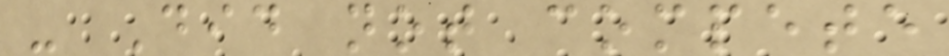- Did not compete
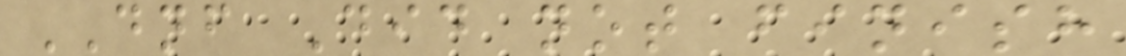DNF Did not finish
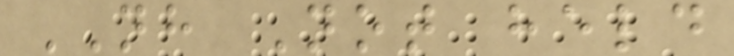NH Not held
